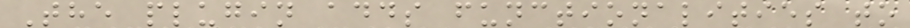The plugin adds functionalities to
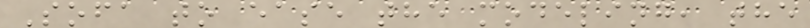Sofa to ease the modeling, the
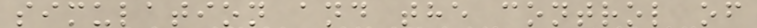simulation and the control of
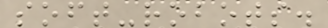soft-robots.
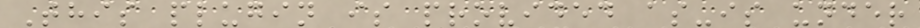This plugin is provided as-is under
